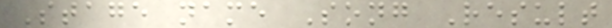Stage name Song Result
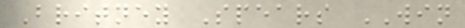Britney Spears WIN
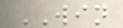WIN
